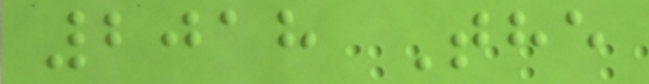2018 The
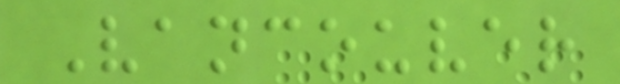Vancouver
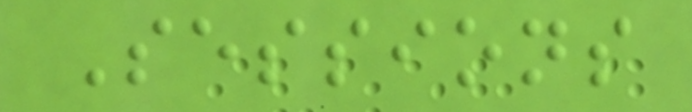Sessions
